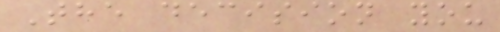The decision you
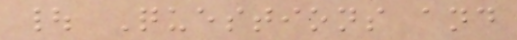| Questions and
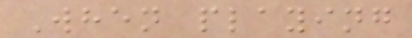When playing
